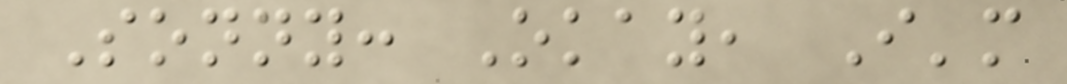Sonny: Okay, I'm
